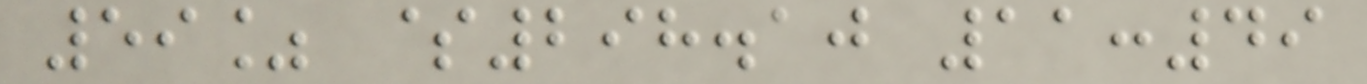59% $298.10 11:49
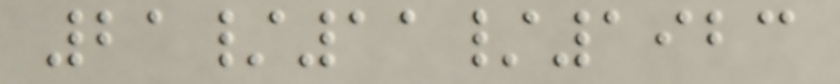21/11/1923
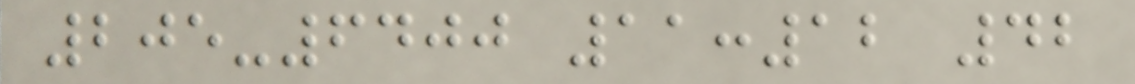205-6400 11:12 42
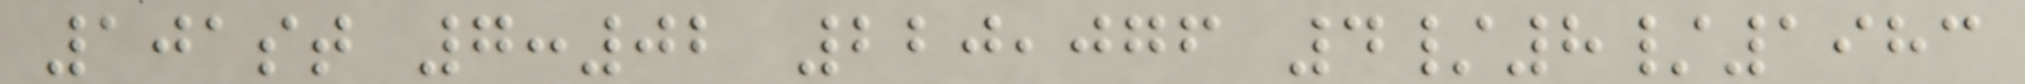101st 7:02 220,076 4/8/1983
